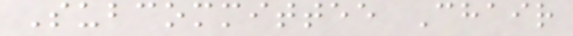Subcommittee Chair
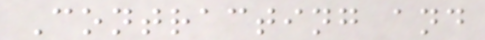Contracting and
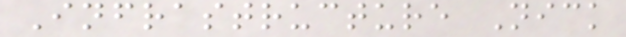Infrastructure Nick
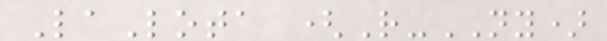LaLota (R-NY)
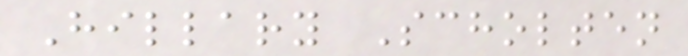Hillary Scholten
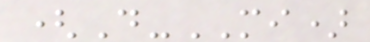(D-MI)
